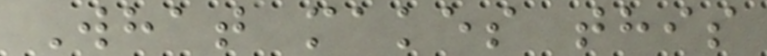What makes this
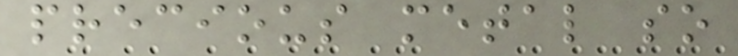precious metal so
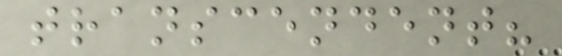transcendent?
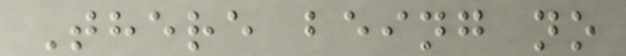There being no
